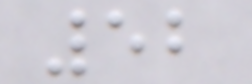52
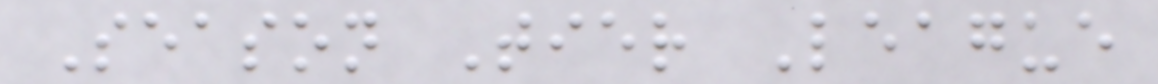Season Tier League
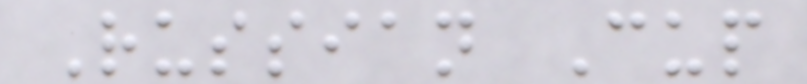Russian Cup
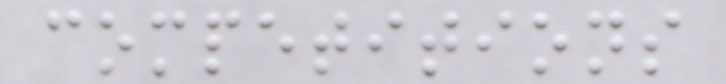competitions
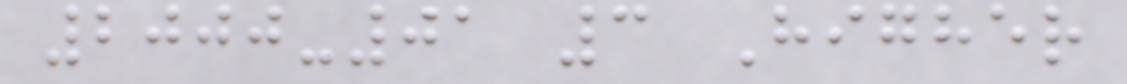2000-01 3 Higher
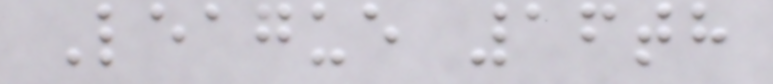League 16th
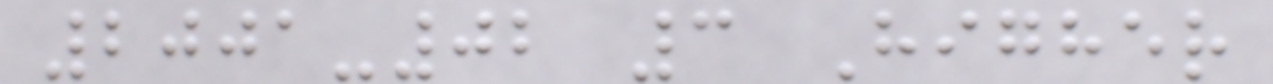2001-02 3 Higher
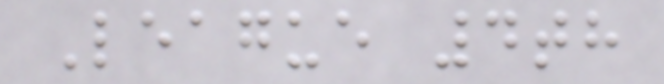League 4th
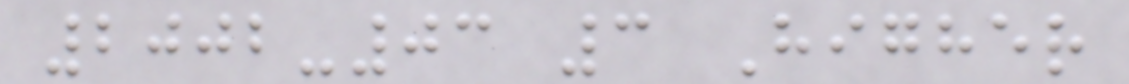2002-03 3 Higher
